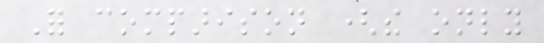For comparison (the only
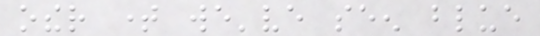other time we've seen blue
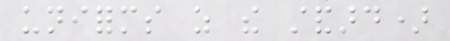uniforms as the standard)
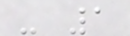- 1
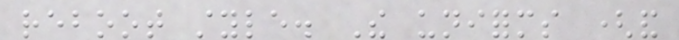reboot style. The uniforms (and
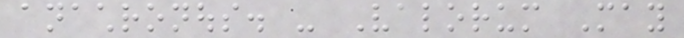anachronous. - Valorum May
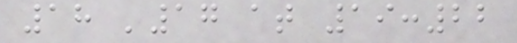18 '17 at 19:22
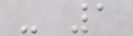- 1
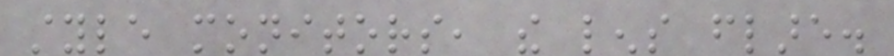style monitors, the lens flare.
